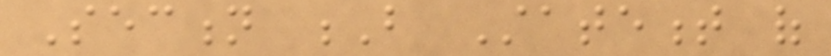Section B Statement of
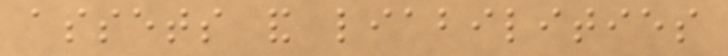assets and liabilities
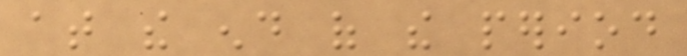at the end of the period
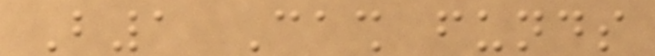B1 Cash funds
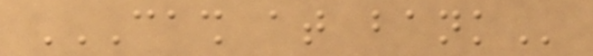CASH AT BANK
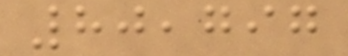80,797
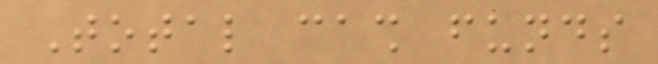Total cash funds
